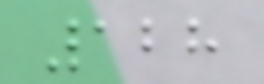128
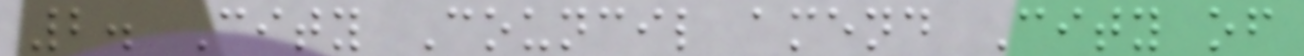2. City Council amend City of
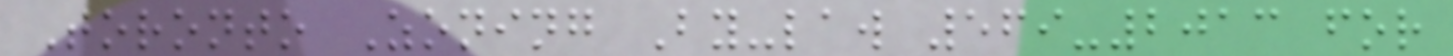Toronto Zoning By-law 569-2013 for
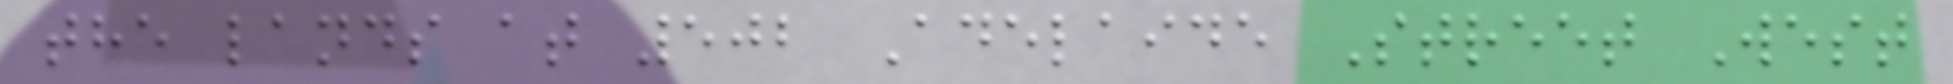the lands at 502 Adelaide Street West
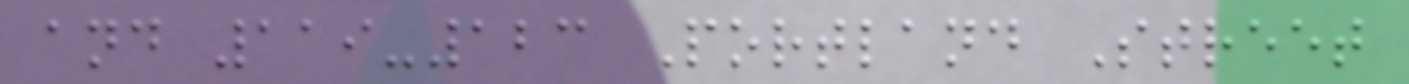and 119-123 Portland Street
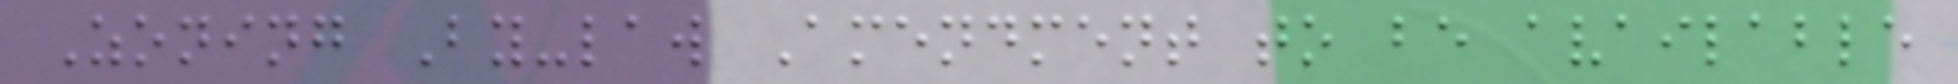Zoning By-law Amendment to be available
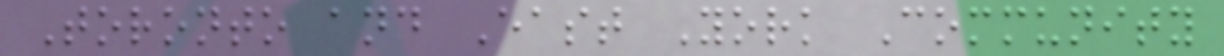Toronto and East York Community
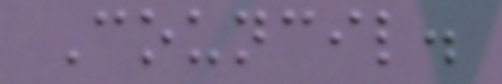Council.
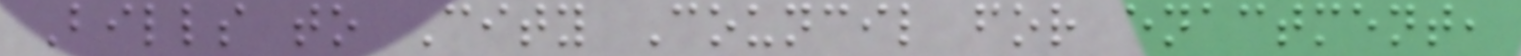Bills to City Council for enactment,
